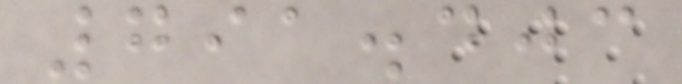791.403
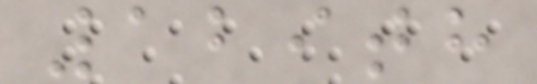129th
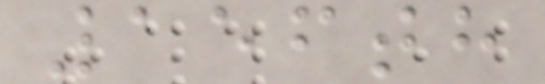156th
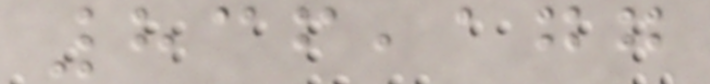836,177
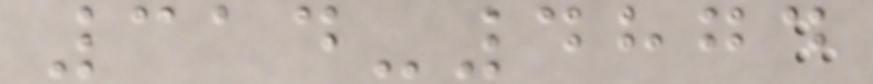314-4874
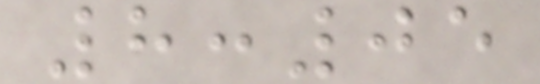8:05
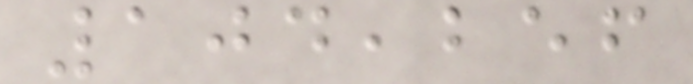104,256
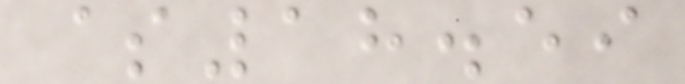$18.59
